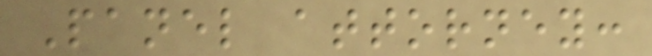Panel attorney:
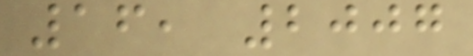16, 2007
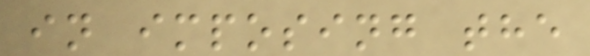in imposing the
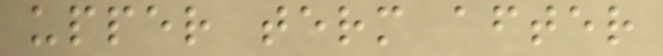upper term after
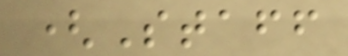(Staff
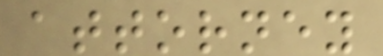attorney
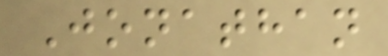Jonathan
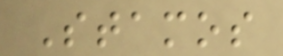Stamos
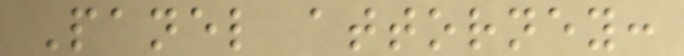Panel attorney:
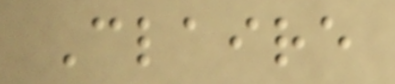Claire
